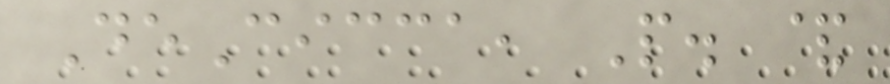DeCicca, P. &
